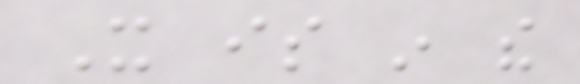It is in the
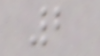2
